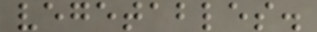vegetables.
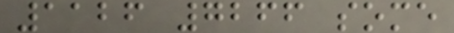1126 7266 some
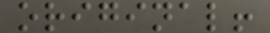original!
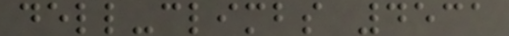dell-climbs 4531
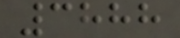3888
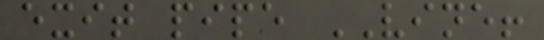exit pipe VINE!
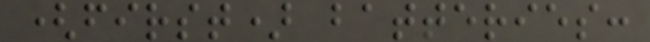(first) batteries:
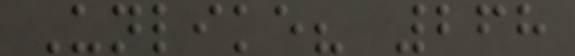Unlike? 268
